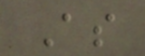As
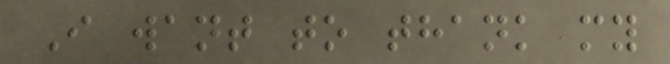I want to thank my
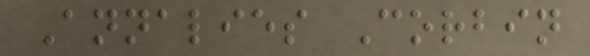Annalies Corbin
